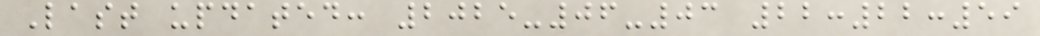Last updated: 2025-06-03 22:22:59
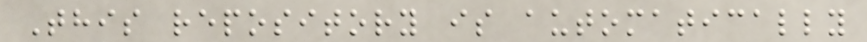This repository is automatically
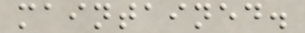maintained.
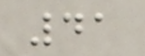41
